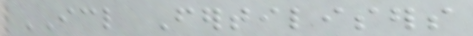ICL Fertilisers
